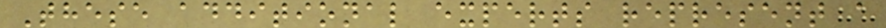These additional experts represent a
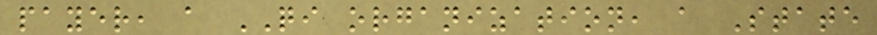payer, a QI organization, a State
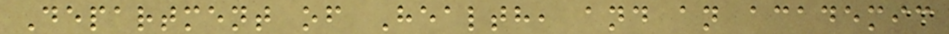Department of Health, and an academic
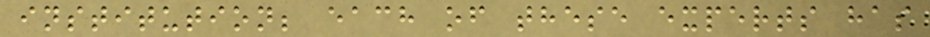institution; each of these experts has
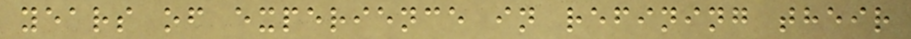years of experience in refining their
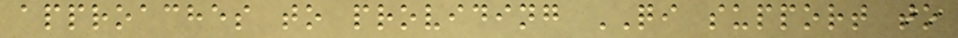approaches to providing QI support to
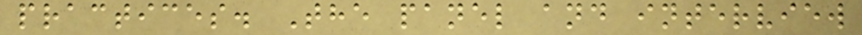practices. The panel and interview
